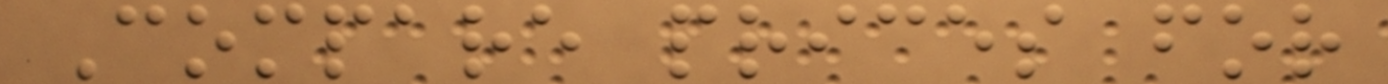Compare prices for
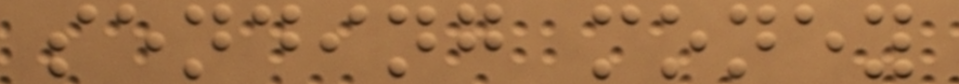sending money
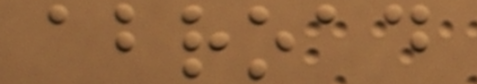abroad
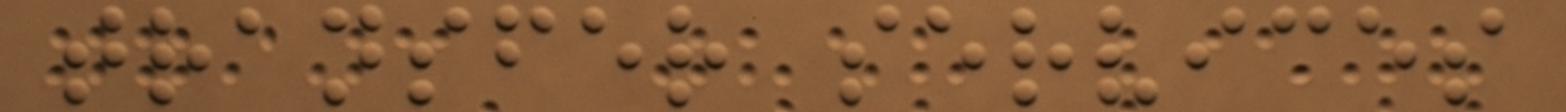transfer services
